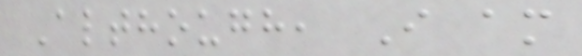Although, I am
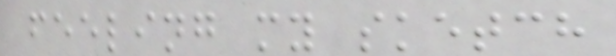feeling my sketch
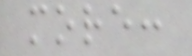more:
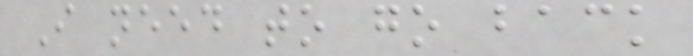I need to go back
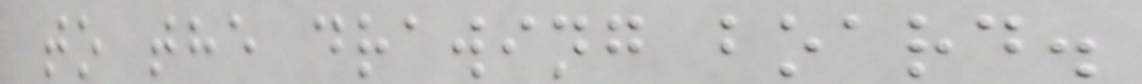to the drawing board.
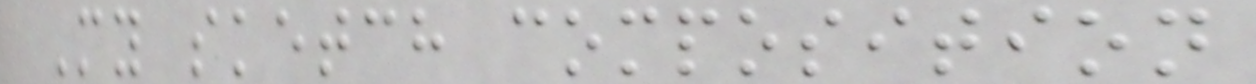My sketch composition
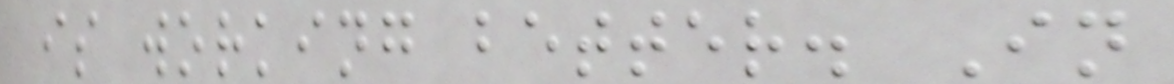is working better. In
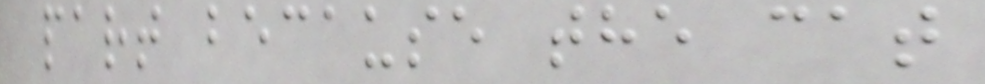part because the cat
